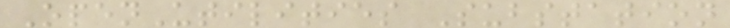OpenUtilities Substation
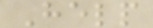Help
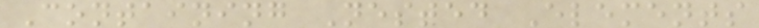Containing Nested Elements
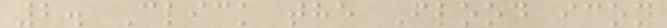2. Click the Flood icon
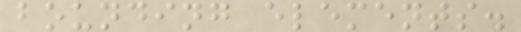bounding elements.
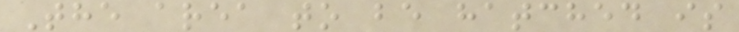The area to be hatched is
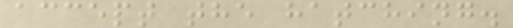accept the hatching.
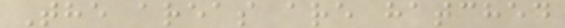The areas are hatched
